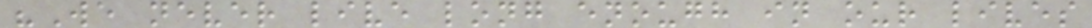"We never live long enough in our lives
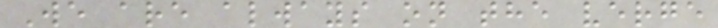We are always on the verge
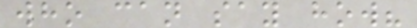who can say how?
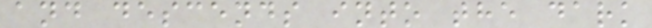and descends into the dark
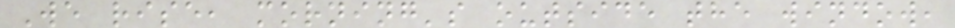We rise, morning's outside the window,
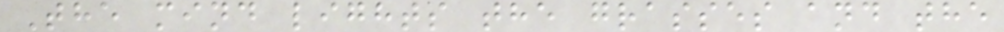The mind lights the grasses and the
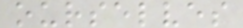ourselves
